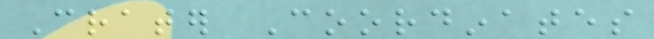Crater Coordinates
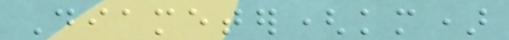Diameter(km)
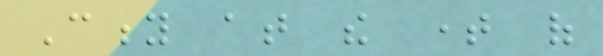City at the time of
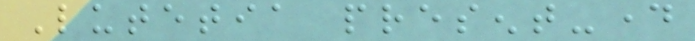Lutetia present-day
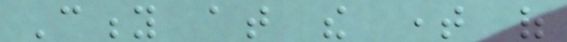City at the time of
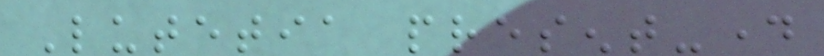Lutetia present-day
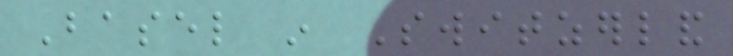Basel in Switzerland
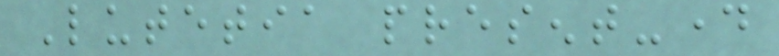Lutetia present-day
